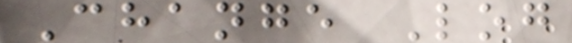Change Log
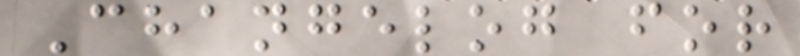Changelog for
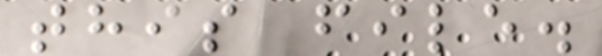this file.
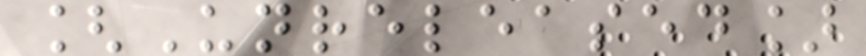[Unreleased]
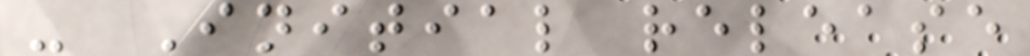- Initial release
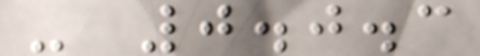- 0.0.3
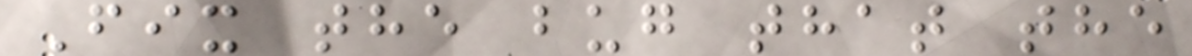Fix the bug that the
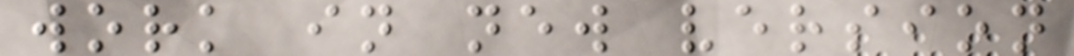work in new version
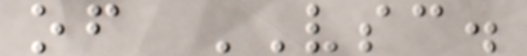of VSC.
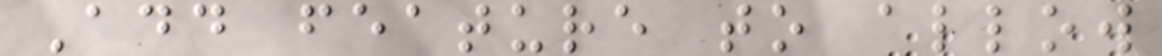Add feature to allow
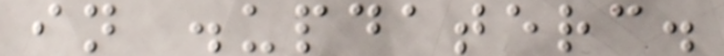in .updaterc.
